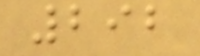292
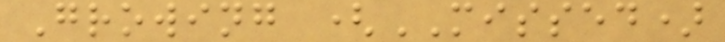Growing (MISSED)
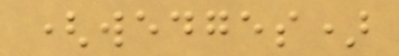(wedges)
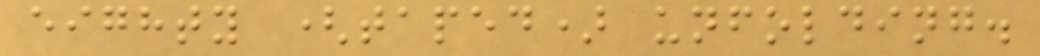eighty (taped) unfolding.
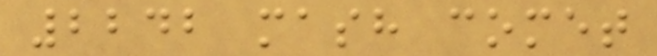2242 mash comet
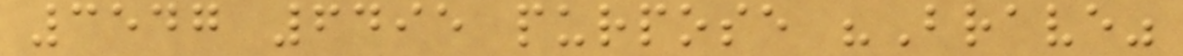3547 6495 purpose "Brave"
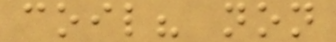coil? non
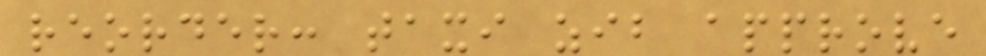reorder: taxi zib approve
